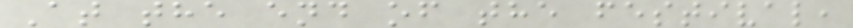At the end of the festival,
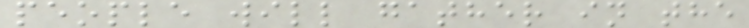people will gather in the
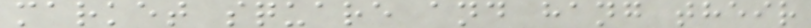market square and hang their
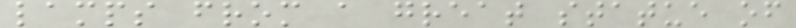lamps from a great statue of
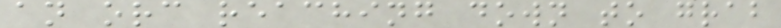an orc reaching down to grab
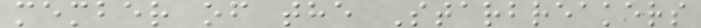member of the Starbreakers
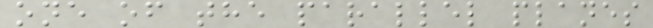one of the parallel planes
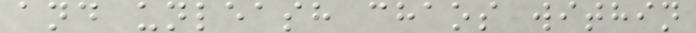and unleash chaos within
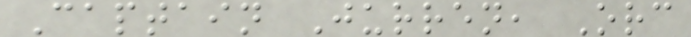Captain Jurren, Orc
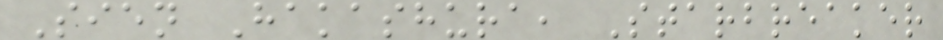Sien Hakashura, Starbreaker
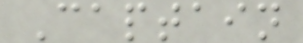Captain
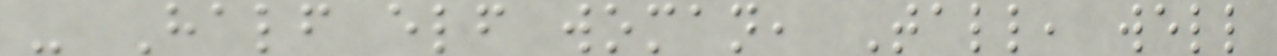- Half elf woman, Tall, well
